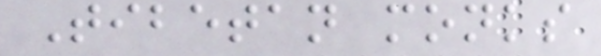Tibetan monks
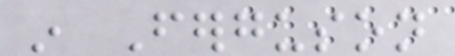in Ferguson
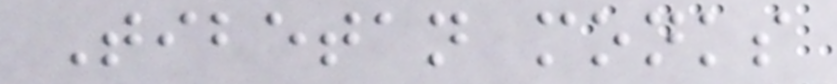Tibetan monks
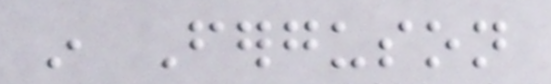in Ferguson
